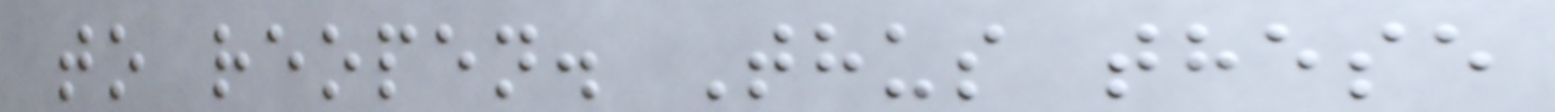to reopen. Thus these
